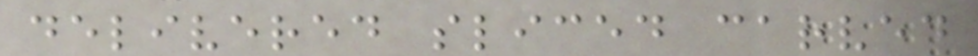delivered sliced carved
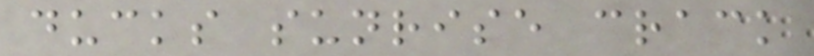ducks sunrise crack
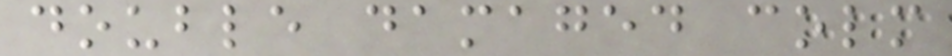double damaged colm
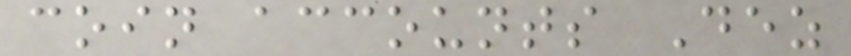coin accounts Dez
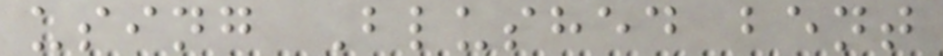using Blushed bent
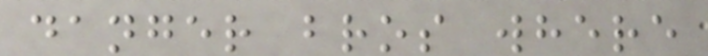danger bros where
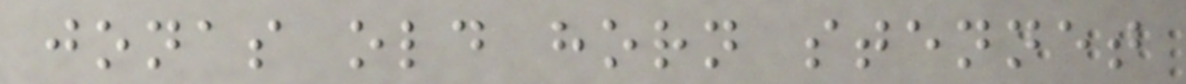jonas old horn stennet
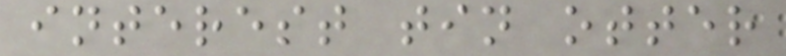interest tin otter
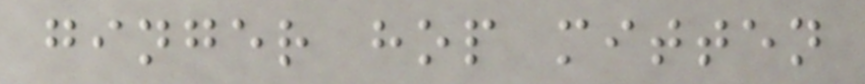ginger hop mitten
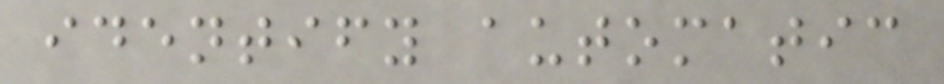identify automatic
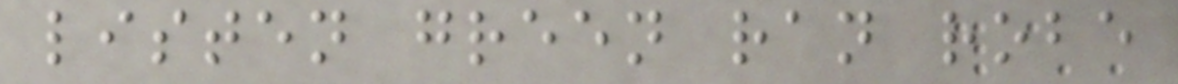listen green ran robe
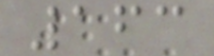163
